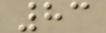83
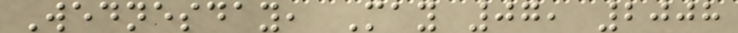Wednesday, May 07, 2008
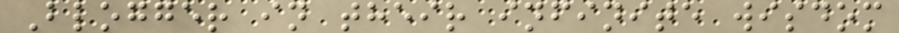Blogger in their infinite wisdom
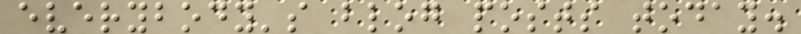everybody's blog posts today.
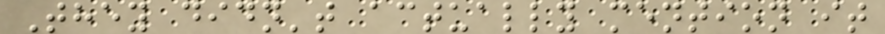They didn't actually mention it
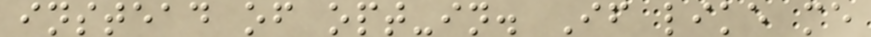instead of opt-in. If like me
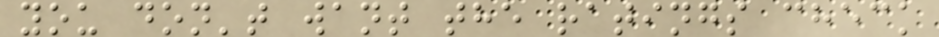you don't want the ratings check
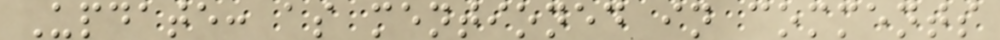Update: as mentioned in comments
